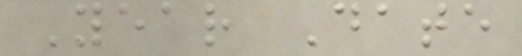Year Date
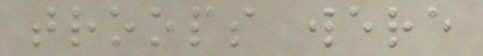troops were
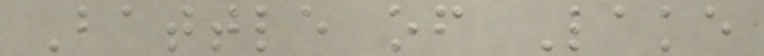Battle of Lake
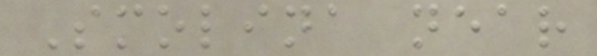Smolina near
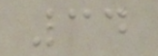34
